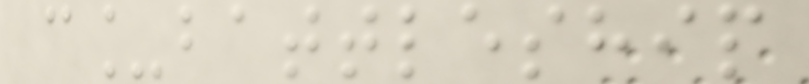c_battleship
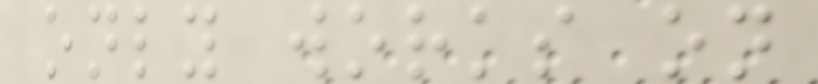only works on
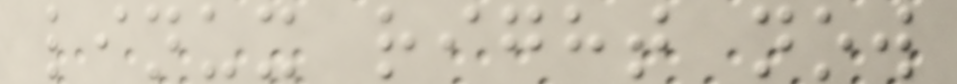linux right now
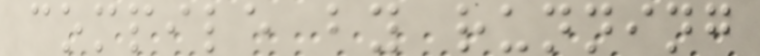compile by running
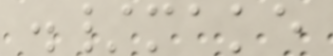./make
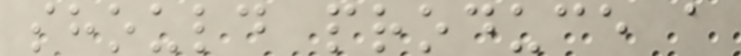should produce a
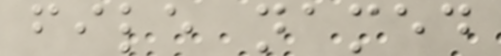file named
